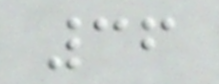36
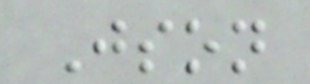Json
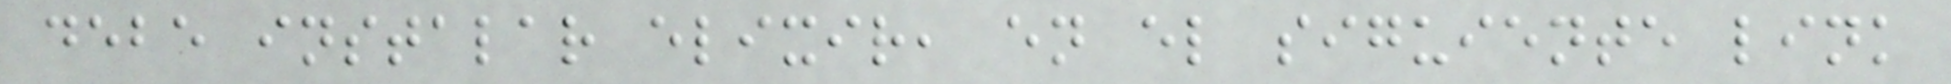debe instalar elixir, en el siguiente link
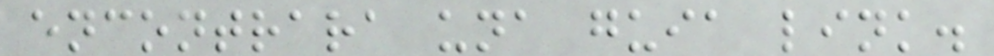encontrara una guia link.
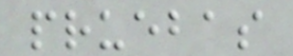pruebas
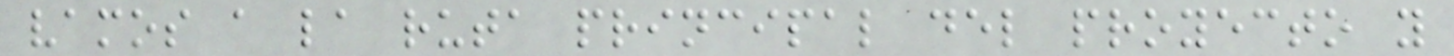vamos a la ruta principal del proyecto y
